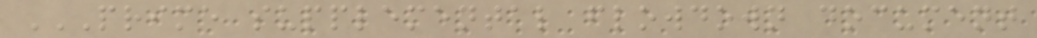PRIME SUPPLEMENTAL FLOWDOWN DOCUMENT
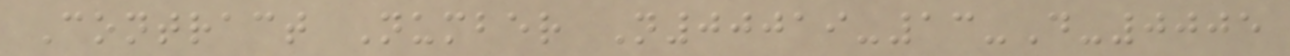Contract Number N00019-13-D-0005
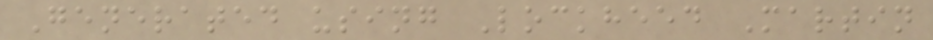Generated using Lockheed Martin
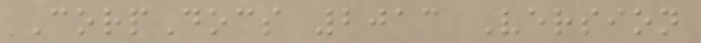CorpDocs 2013 Version
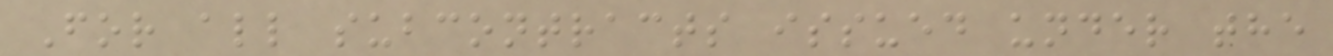For all subcontracts issued under the
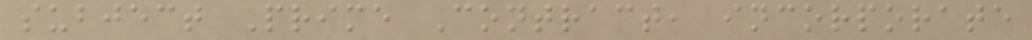subject Prime Contract, incorporate
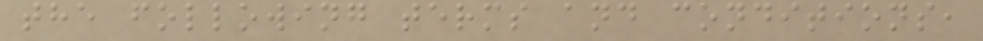the following terms and conditions,
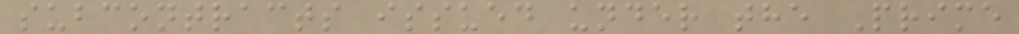subcontracts issued under the Prime
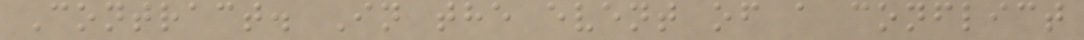Contract. In the event of a conflict
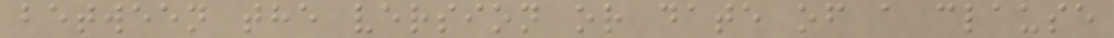between the version or date of a clause
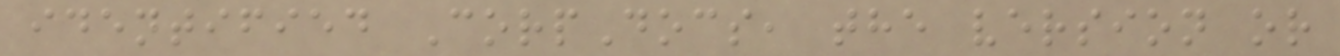identified CorpDocs, the version or
